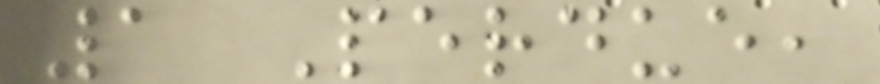1 Perdue,
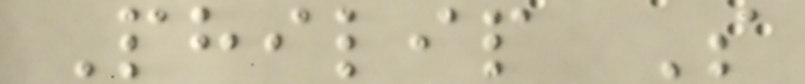Philip S
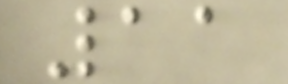11
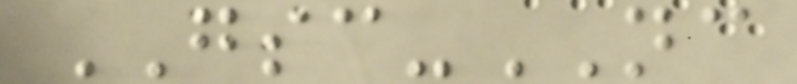GSC-NC
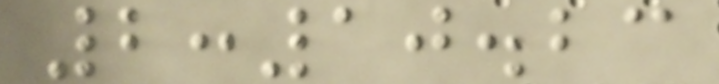2:10.23
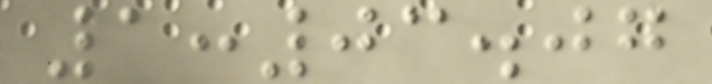1:03.07
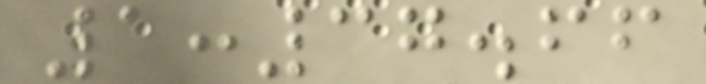1:37.66
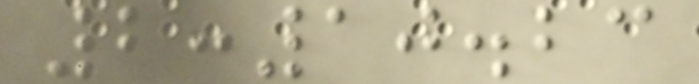2:10.23
